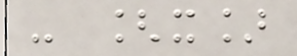- [x]
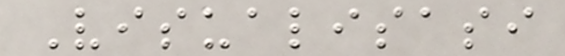Visualisasi
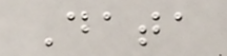Data
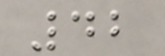42
